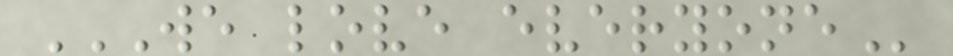WE LOVE EVERYONE
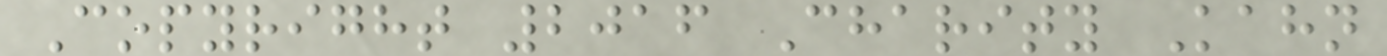Copyright 2016 Charity Kahn
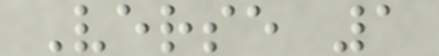Verse 1
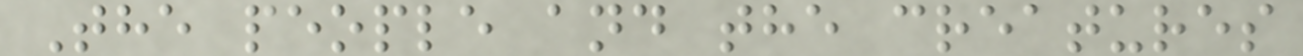The people and the creatures
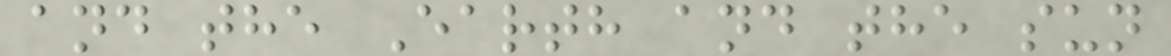and the Earth and the sun
